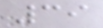39
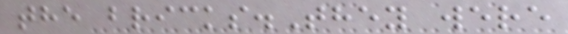the bricks.They were
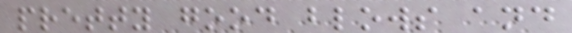pretty good blows and
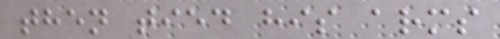then tied his arms
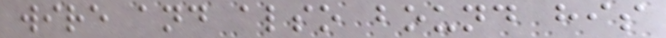wire and also bound his
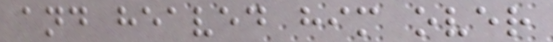and heaved him over
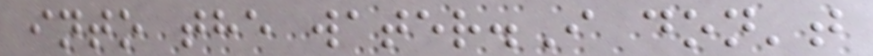into the water.I don't
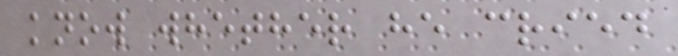know whether he cried
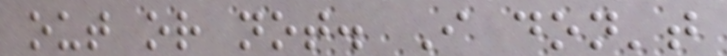out or not. I don't
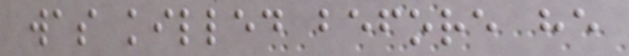was killed before he
